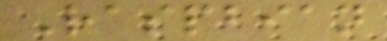Raspbian
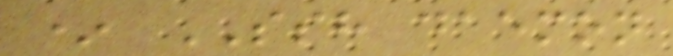* SSH daemon
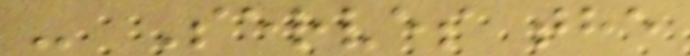- Serves the
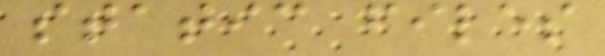static files
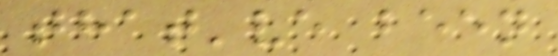that've been
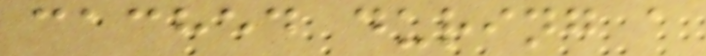cached during a
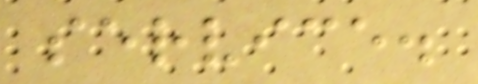service.
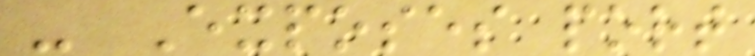- Exposes port
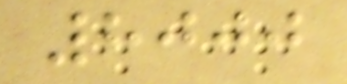8000
